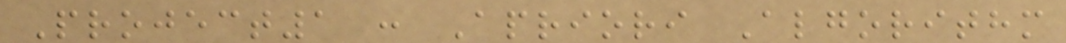Project1 : Apriori Algorithm
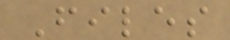Files
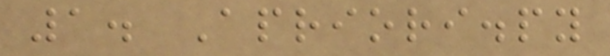1. Apriori.py
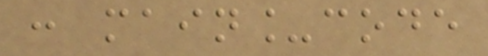: main_code
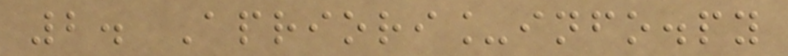2. Apriori_info.py
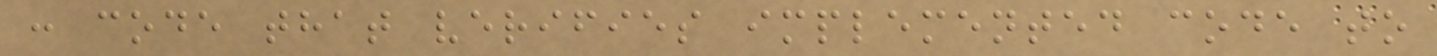: code that verifies implemented code to
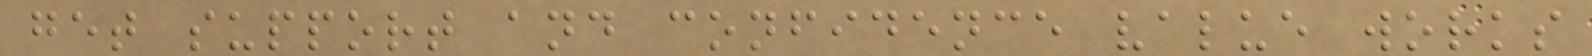get support and confidence value works
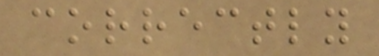correctly
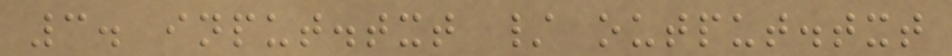3. input.txt / output.txt
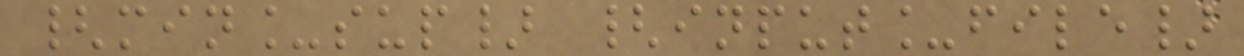{min_sup} {input_file}
